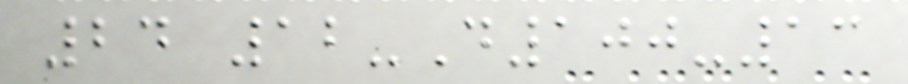24 12-D100-13
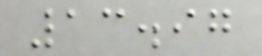13.97
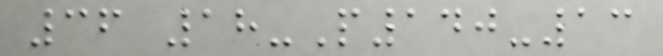36 18-P140-13
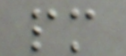pm
